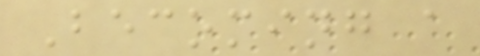Becoming a
